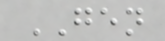GEN
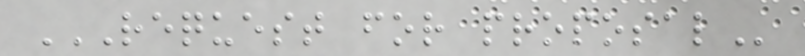REQUEST FOR PROPOSAL
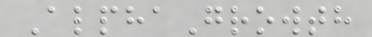AlphaGrowth
